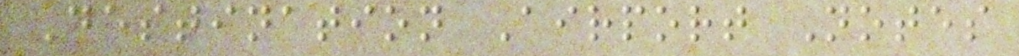Destination Airport Notes
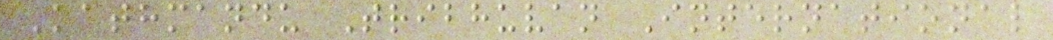Kathmandu Tribhuvan International
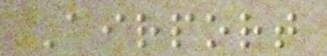Airport
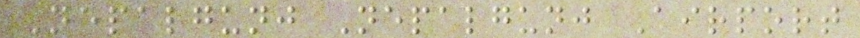Nepalgunj Nepalgunj Airport
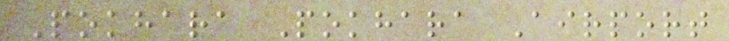Pokhara Pokhara Airport
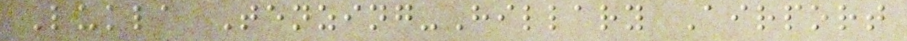Lukla Tenzing-Hillary Airport
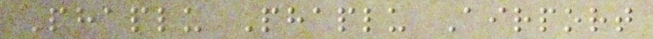Phaplu Phaplu Airport
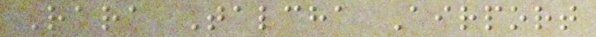Rara Talcha Airport
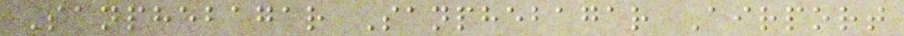Sanphebagar Sanphebagar Airport
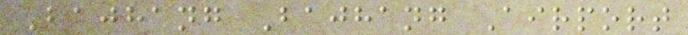Bajhang Bajhang Airport
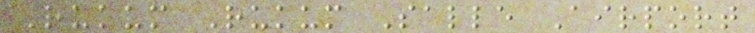Rukum Rukum Salle Airport
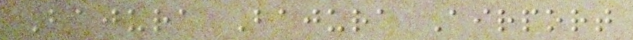Bajura Bajura Airport
